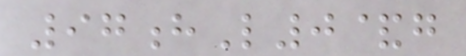97hL0&g
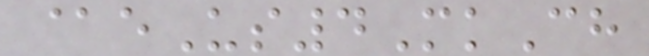@eUs4MkCh
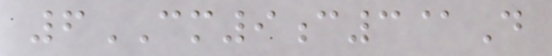6CM9c3@D
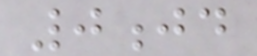0jd
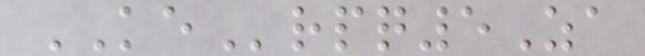KErpq5Za
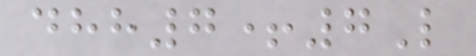dhh7+7L
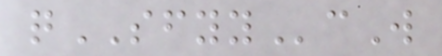qSFYYcW
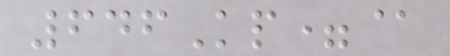646Kp=@
